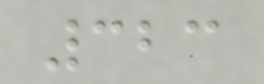323
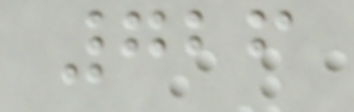726
